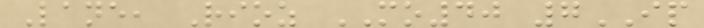Lane, Rioz MO40 7IP
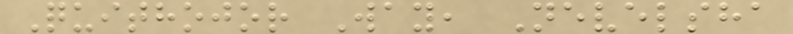Quithojor Way, Nevelsha
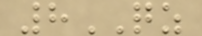8QZ
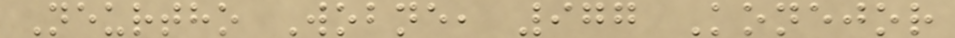Neurtho Wobne, 977 Konejor
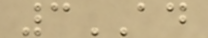3AD
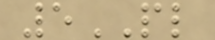5PL
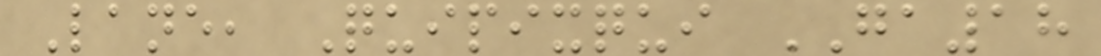Lane, Quipixqui GA18
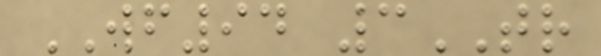WF94 3TR
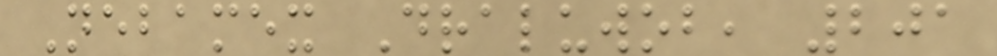Nebamex Draluwob, 201
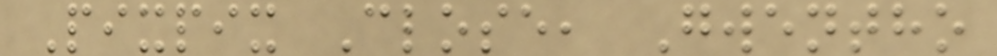Pixpix Close, Gwentho
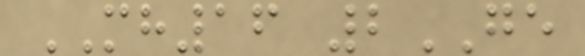MH16 2GE
